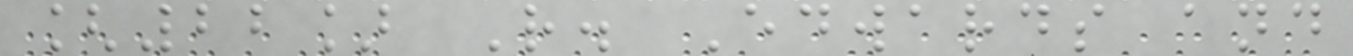[22] R. Edwards and
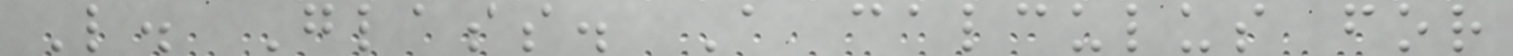L. Glass. A calculus for
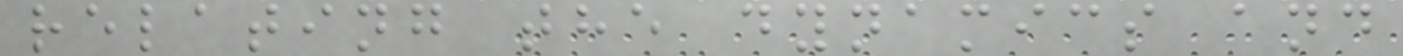relating the dynamics and
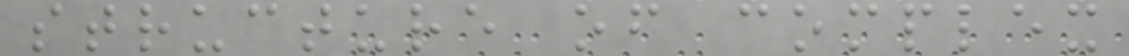structure of complex
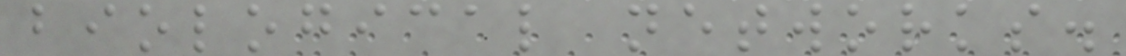biological networks.
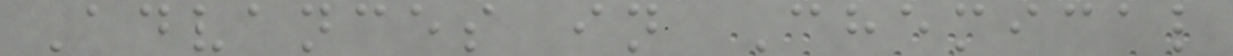Advances in Chemical
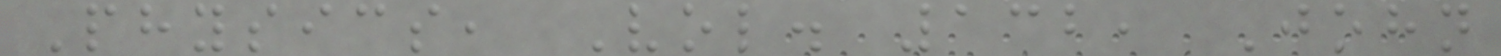Physics, Vol. 132, John
